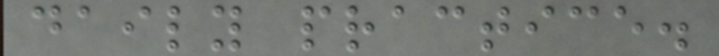daily practice.
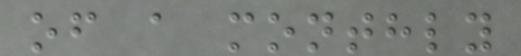of a monthly
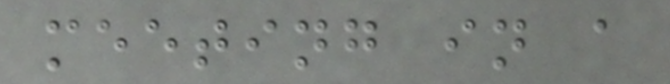meeting in a
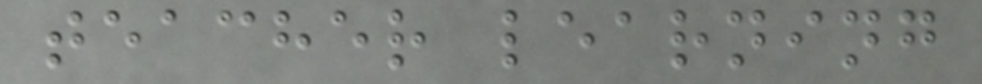teacher learning
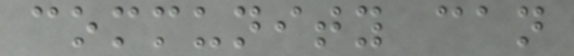community can
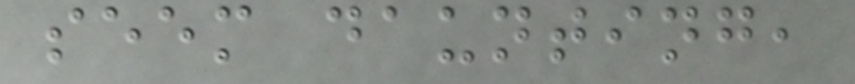seem daunting,
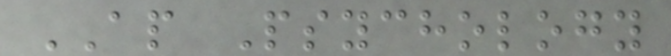AP Psychology
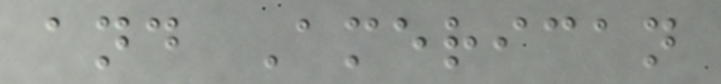and American
